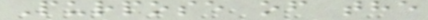Purpose of the
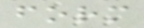form
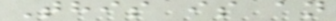This is an
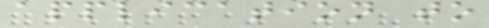application to
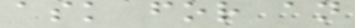ask for an
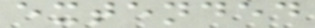extended
